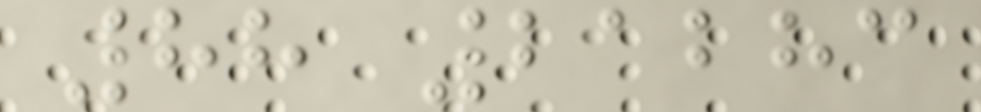88 21283
